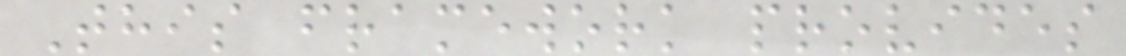This framework provides
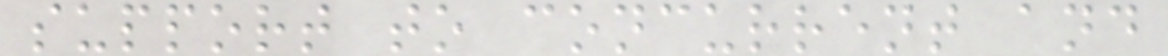support to concurrent and
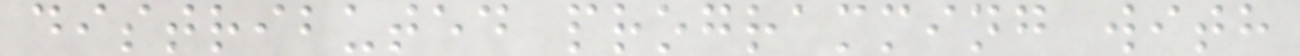distributed programming with
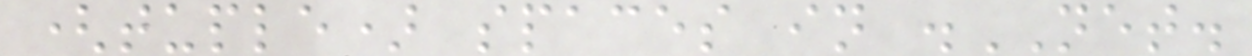(tuple) spaces in .NET.
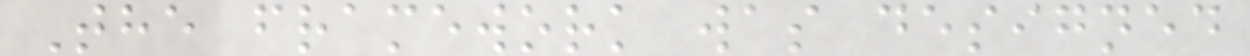The framework was designed
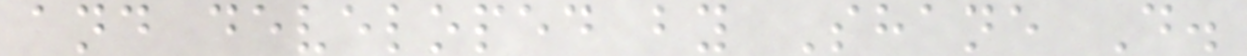and developed by Shane D.
